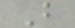B
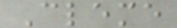Cleme
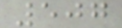507
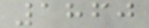1860
